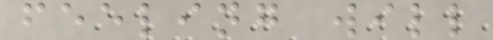feeling will
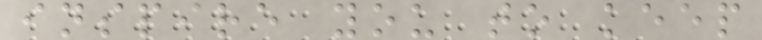inspire you to keep
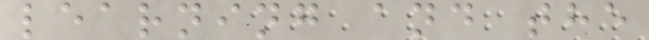learning and the
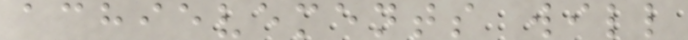achievements will
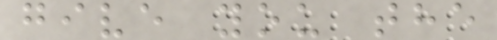give you the
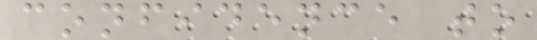confidence to
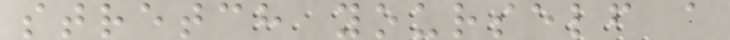stretch yourself a
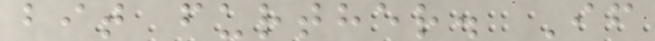bit further. If
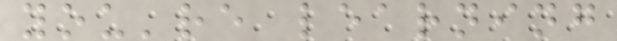you're learning
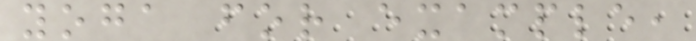yoga for example,
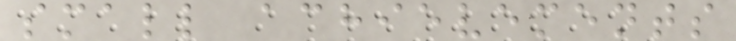small achievements
